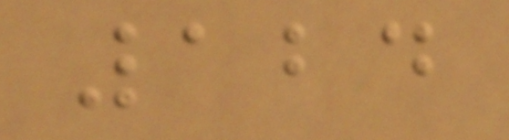124
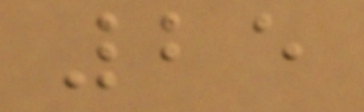25
